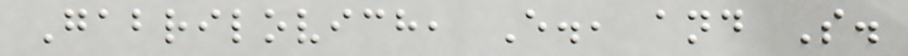Gabrilovich, E., and S.
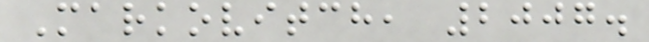Markovitch, 2007.
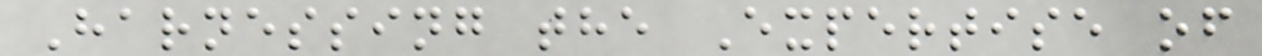Harnessing the Expertise of
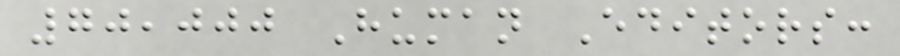70,000 Human Editors:
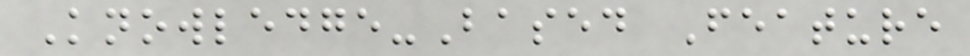Knowledge-Based Feature
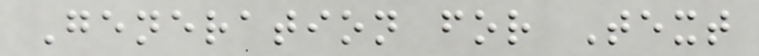Generation for Text
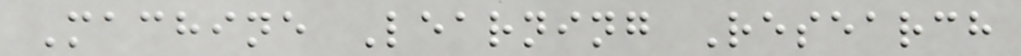Machine Learning Research
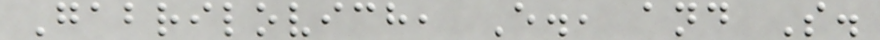Gabrilovich, E., and S.
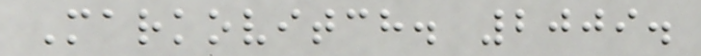Markovitch. 2009.
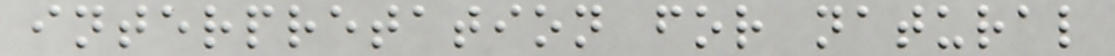interpretation for natural
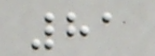81
